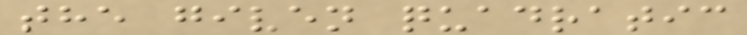the given quadratic
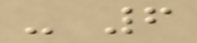- 6
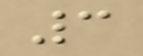3
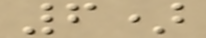6)
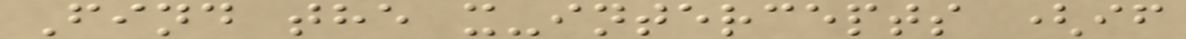Find the x-intercepts (if
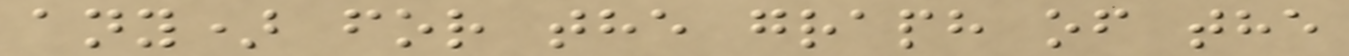any) for the graph of the
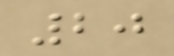20
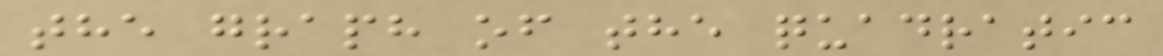the graph of the quadratic
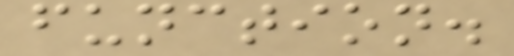function.
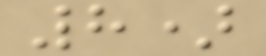8)
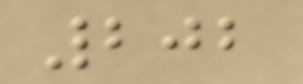202
